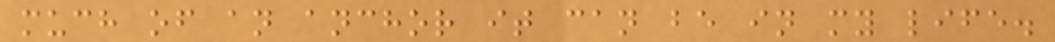much of an anchor it can be in my life.
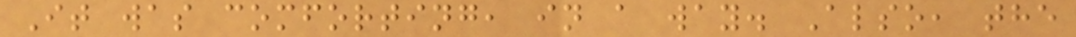It was comforting, in a way. Also, the
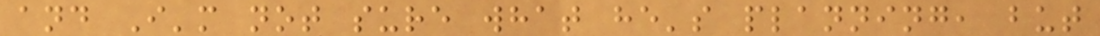and I'm not sure what he's planning, but
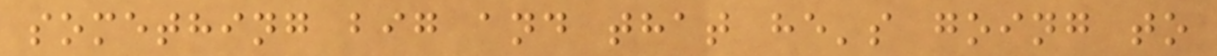something big and that he's going to
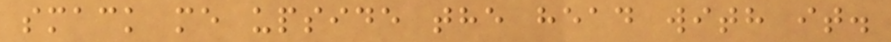smack me upside the head with it.
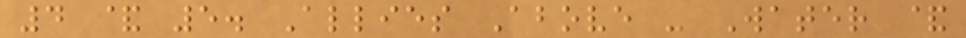4 & 5. Allies Above - Water &
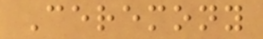Ceremony
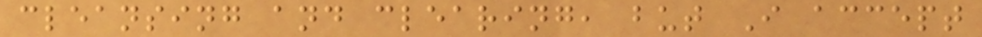cleansing and clearing, but I accept
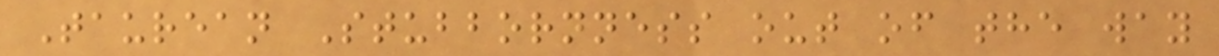Taurean Stubbornness out of the way
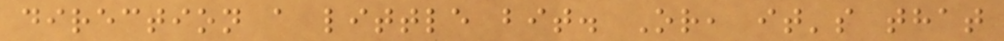direction a little bit. Or, it's that
